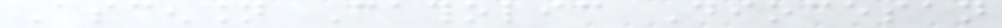Ascension Catholic Diocesan
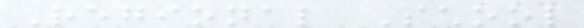Regional School
